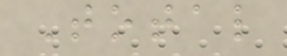Total
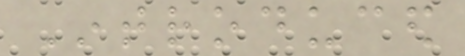Introduced
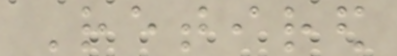Retired
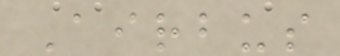Airbus
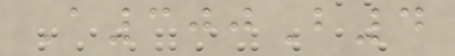A300B4
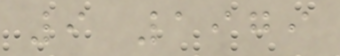9 1979
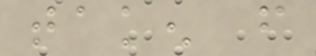taken from
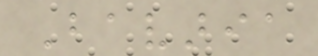Bavaria
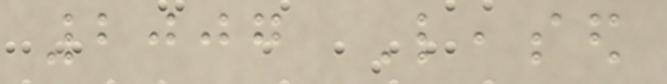2007 Leased
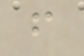from
